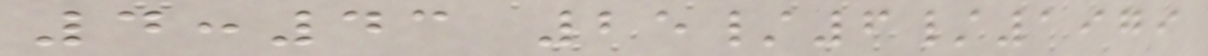4:43 25/6/1979
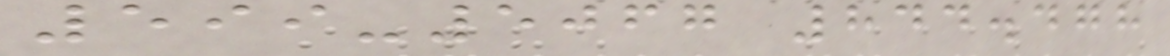599-5067 844.478
